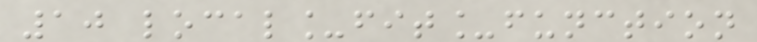10 local_fit_function
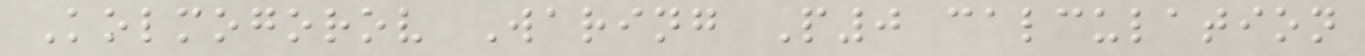Kolmogorov Waring P0 calculation
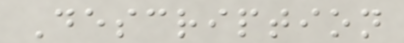Description
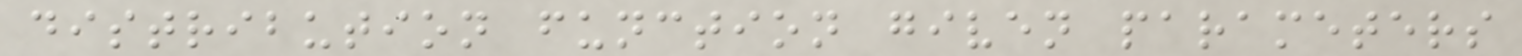distribution function given parameters
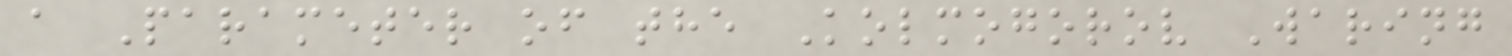a Parameter of the Kolmogorov Waring
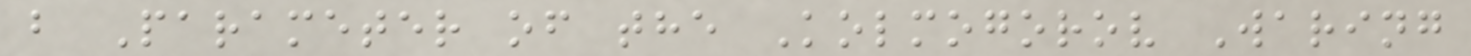b Parameter of the Kolmogorov Waring
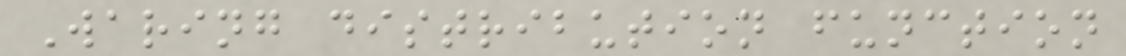Waring distribution function
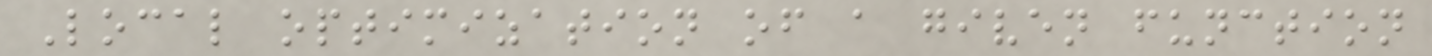Local optimization of a given function
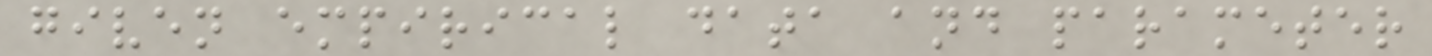given empirical data and parameter
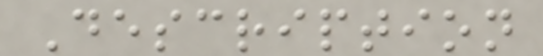Description
